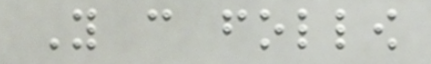You can follow
